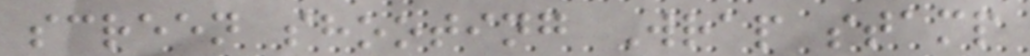screen shooting Wrap stamp
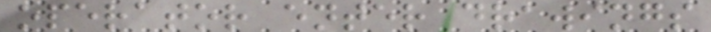operator enter drawings
